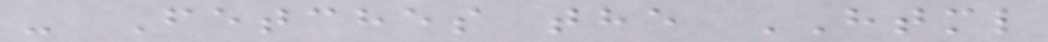- Fetches the HTML
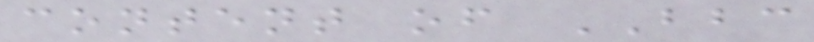content of BBC
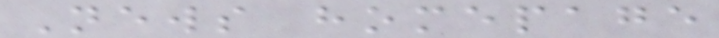News homepage
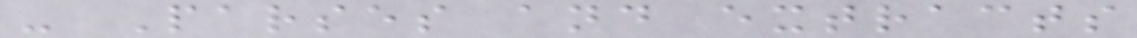- Parses and extracts
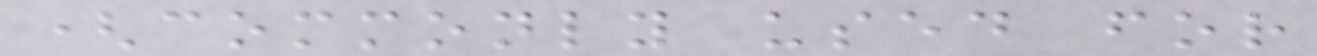(commonly used for
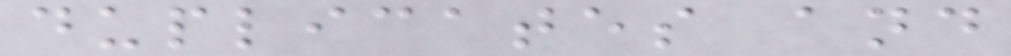duplicates and
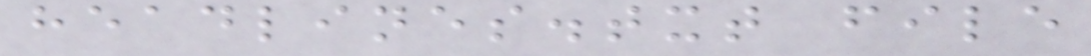headlines.txt file
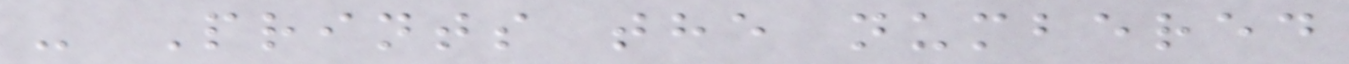- Prints the numbered
